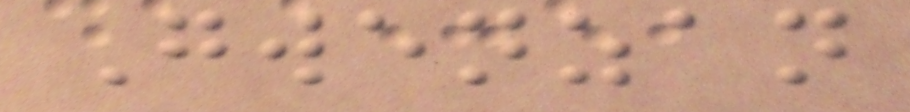Gwenzan
